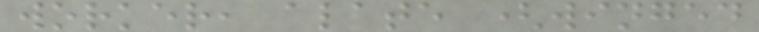worker, alate (winged
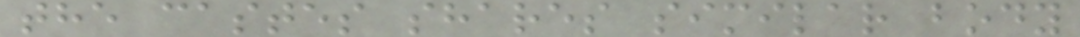the castes shares similar body
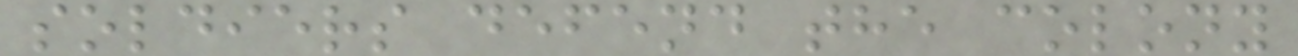soldiers defend the colony
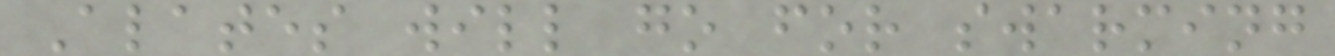Alates will go for swarming
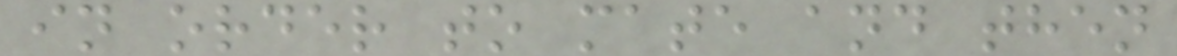in order to mate and then
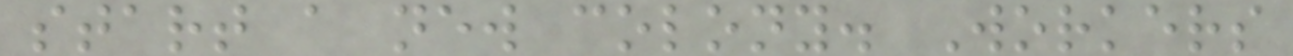start a new colony. Workers
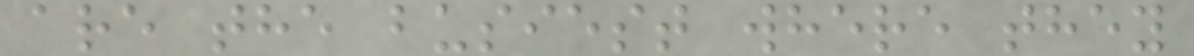are the busiest where they
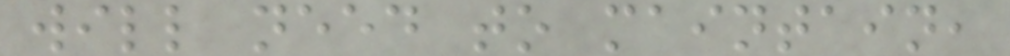will need to maintain,
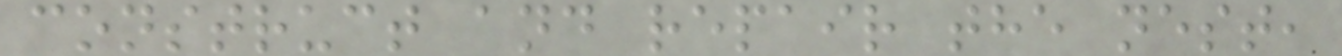construct and repair the nest,
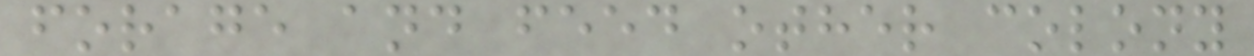forage and feed other colony
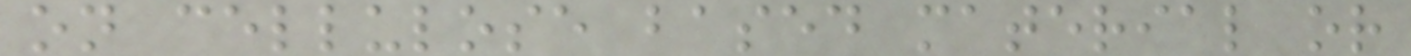on cellulose based material or
